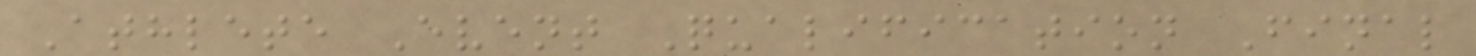Athlete Event Qualification Final
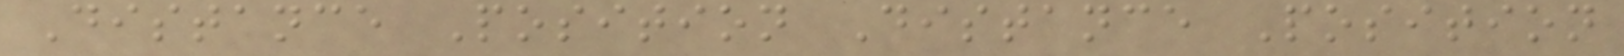Distance Position Distance Position
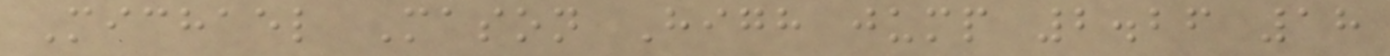Michael Mason High jump 2.26 18
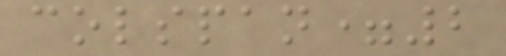colspan=2
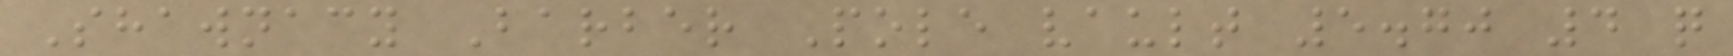Shawnacy Barber Pole vault 5.70 4 q
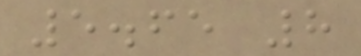5.65 8
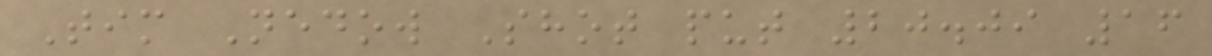Tim Nedow Shot put 20.09 16
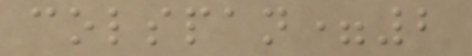colspan=2
